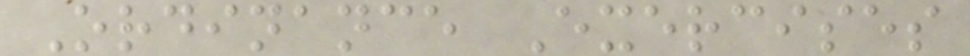Ordinance Exercises
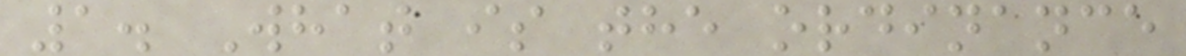1. What is the ordinance
